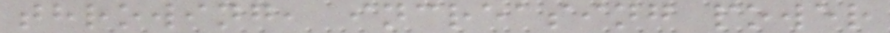throwing, increasing power
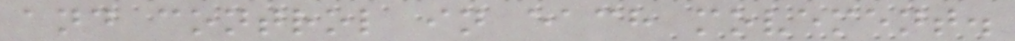and control in each movement.
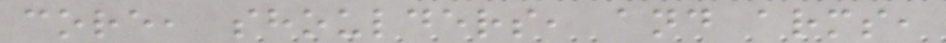core, shoulders, and arms,
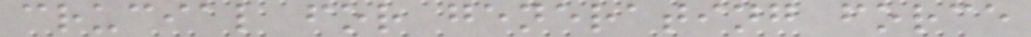crucial for generating force
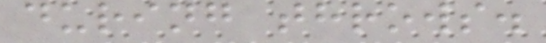during throws.
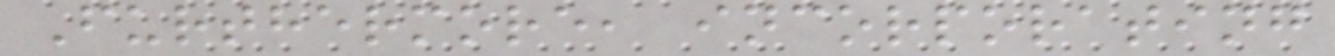Furthermore, incorporating
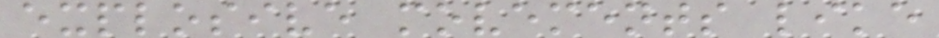explosive movements like
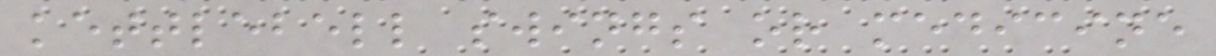kettlebell swings or medicine
